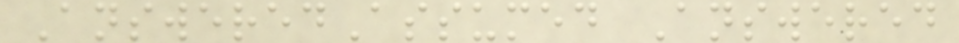AnsweredAssumed Answered
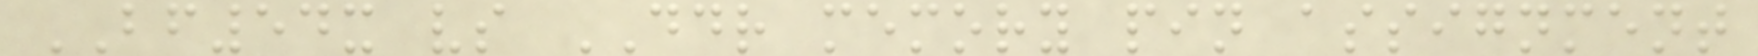BF54x vs DDR memory pin assignment
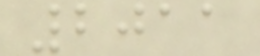2011
